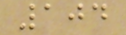104
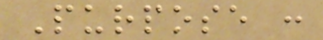Purpose :
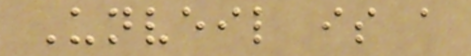Unveil is a
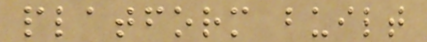platform built
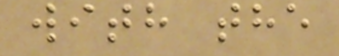with the
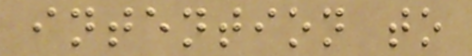intention to
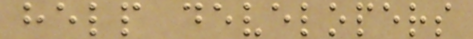help developers
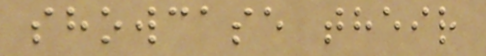showcase their
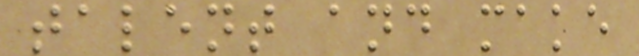talent and make
